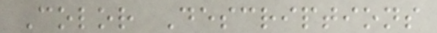Color Descriptions
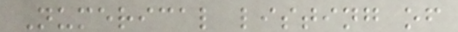Numerical listing of
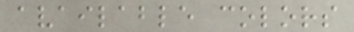available colors
